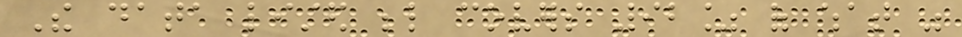The data listed below covers 92% of what was
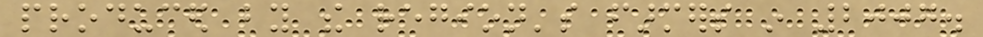produced by the region's farmers in 2007.
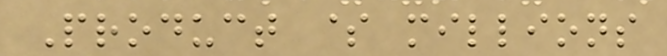Product $ millions
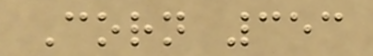Corn 353
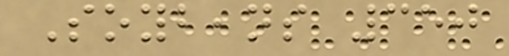Soybeans 350
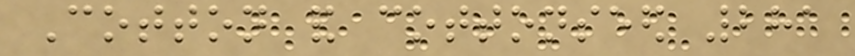Cotton and cottonseed 281
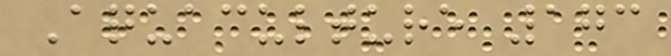Aquaculture 173
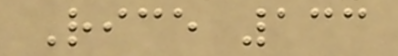Rice 133
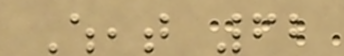Wheat 62
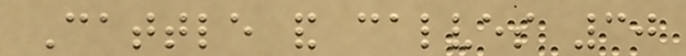Cattle and calves 30
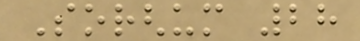Sorghum 28
